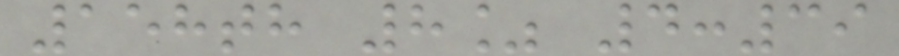158th 8% 4:39
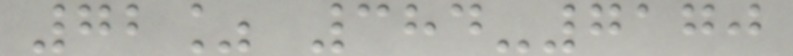72% 384-7170
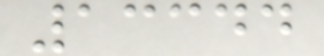13344
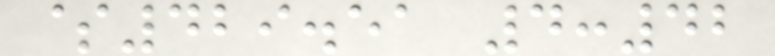$429.51 4:42
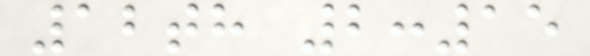12th 2:15
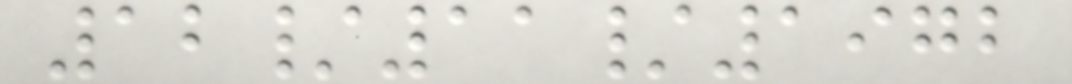12/11/1972
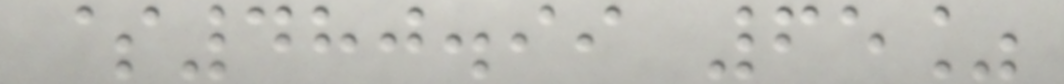$480.99 65%
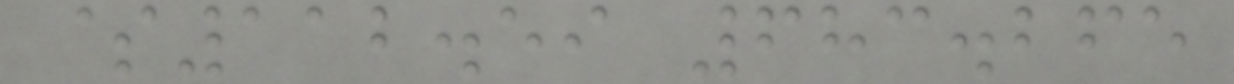$112.59 683.265
